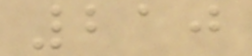210
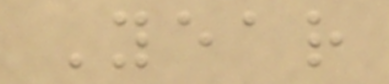Year
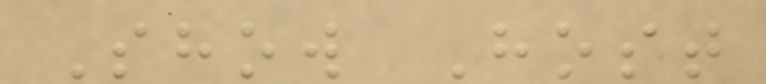Show Host
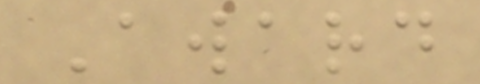Award
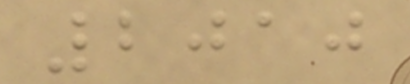2010
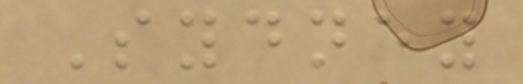Sydney
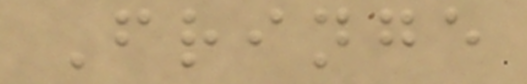Fringe
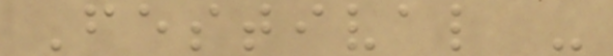Festival -
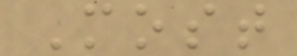Most
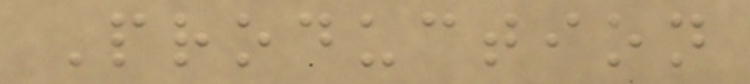Production
